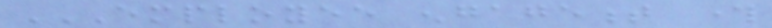EMPLOYEE ENGAGEMENT THROUGH
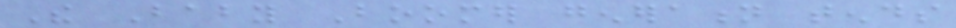The Baby Boomer generation tends
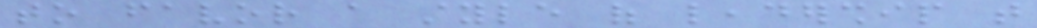to favor a style of leadership that
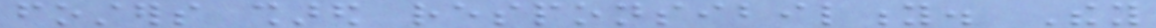fosters shared responsibility. They
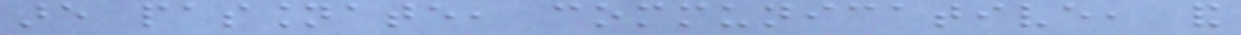are passionate, communicative, and
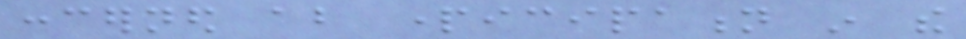concerned about participation in the
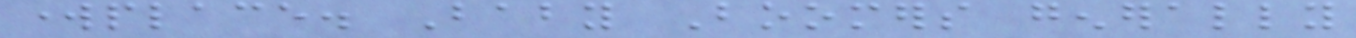workplace. Baby Boomers generally
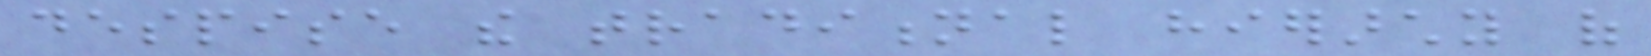despise the traditional hierarchy of
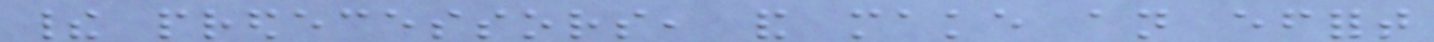their predecessors, and make an effort
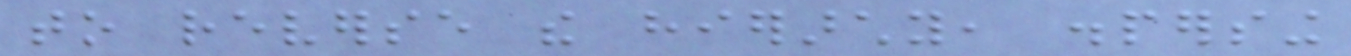to reverse the hierarchy, dispersing
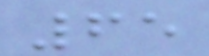65
